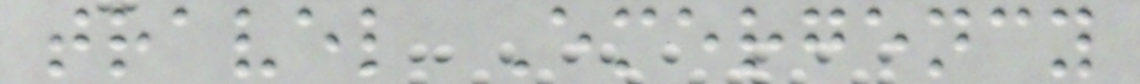travel Emergency
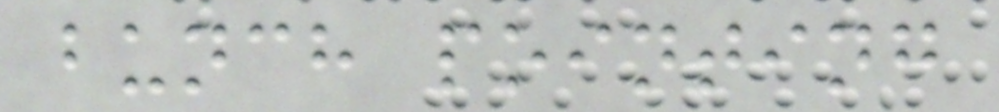bunch pointing
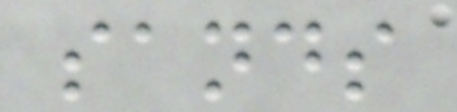sands
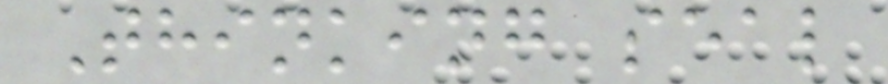Thinking seal
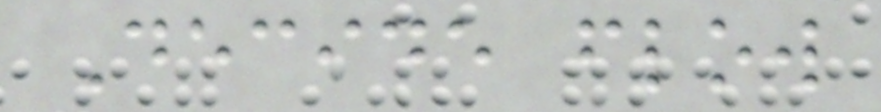Decide flow
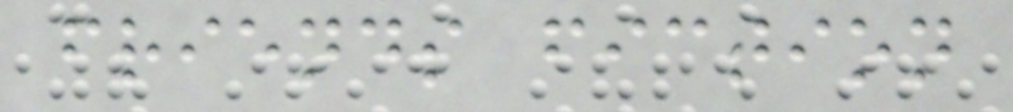friends fiction
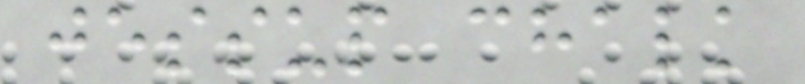jessup chalk
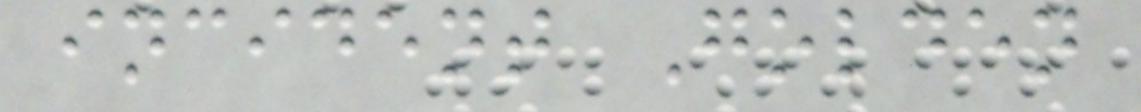incident Golden
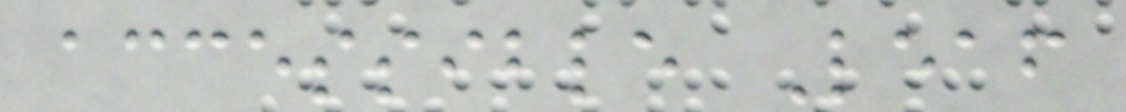accessible Leaf
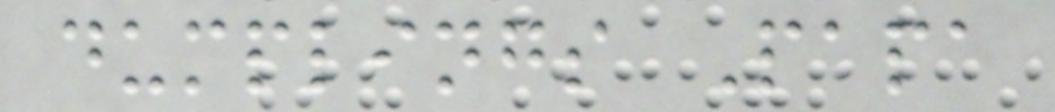dumplings Papa
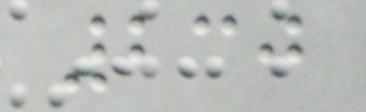230
